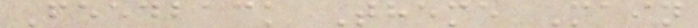Feedback Theme Main
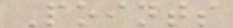Points
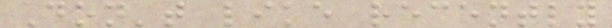Don't like recently
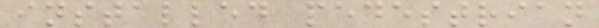installed pedestrian
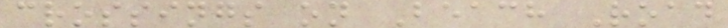crossings on Beach Road
